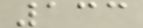133
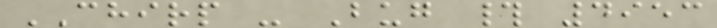CHIRP - Bug # 4953
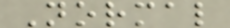Normal
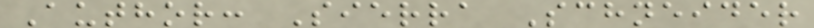Author: Sierra Schneider
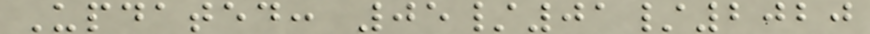Updated: 05/01/2020
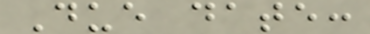Due date:
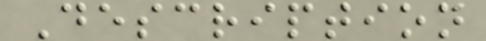Description
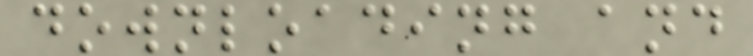downloading and
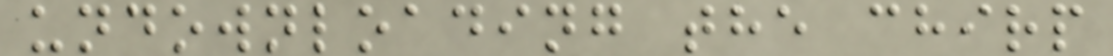undownloading the chirp
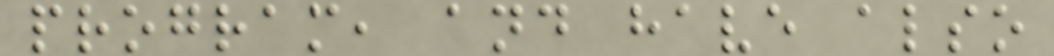program, and have also
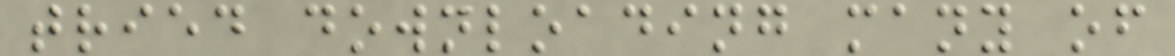tried downloading many of
